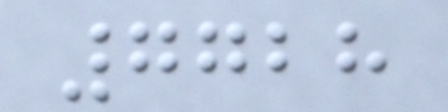7728
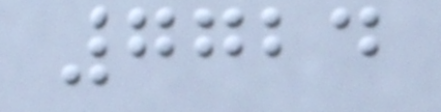7724
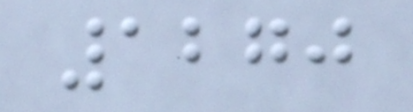1270
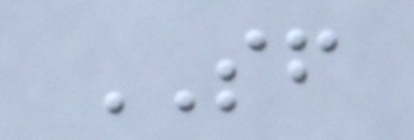SF
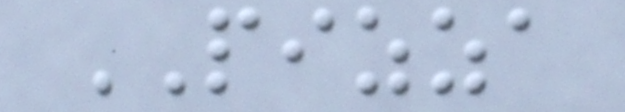PIZZA
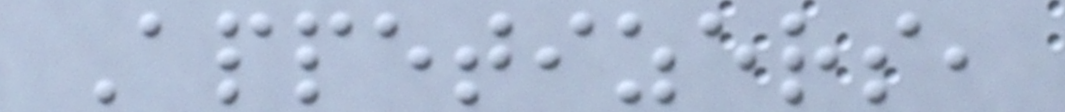Appetizers,
